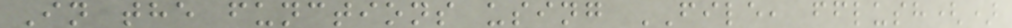In the functions using FILE, fflush()
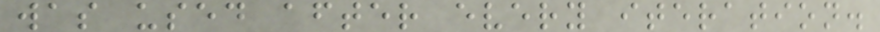was used after every iteration.
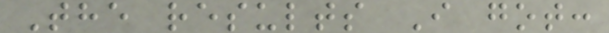The results I got:
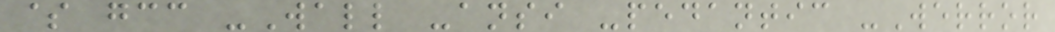$ gcc -Wall -ansi -pedantic -Werror
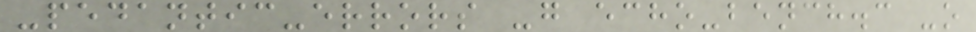-pedantic-errors -g echo-bench.c -o
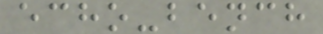echo-bench
